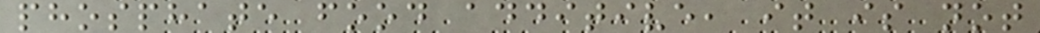phosphate food additive, it is not
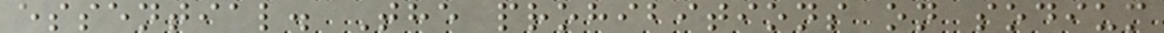essential. The prohibitions on sodium
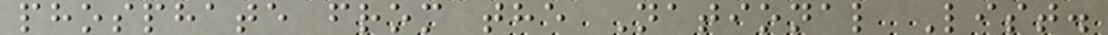phosphate from the National List.
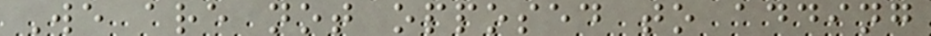We are not opposed to adding
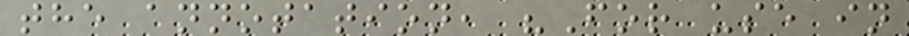the annotation, "For use in
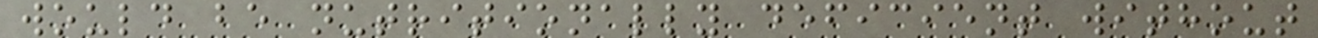would be nutritionally deficient without
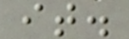it.
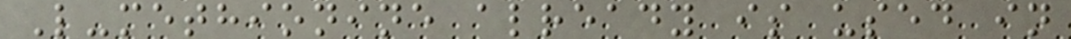L-methionine already is used in
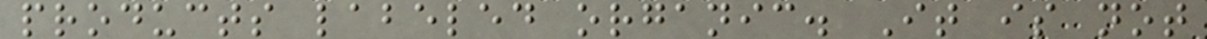products labeled organic. It is not
